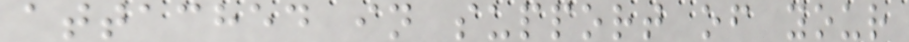attached in support of your
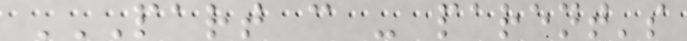PART C - PARENT'S
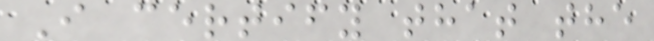I certify that the
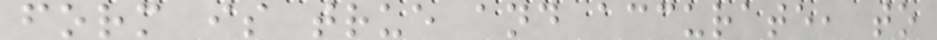form is true and accurate, to
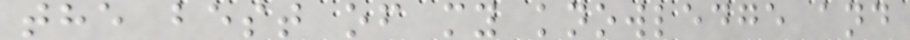the best of my knowledge and
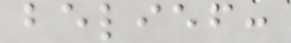belief:
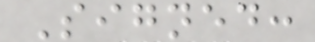Signed:
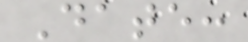Date:
